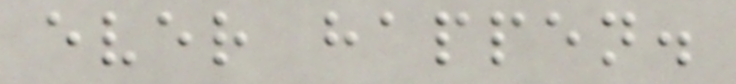ever happen.
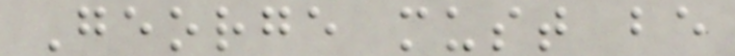George must be
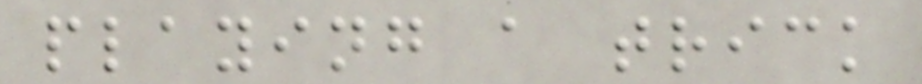playing a trick
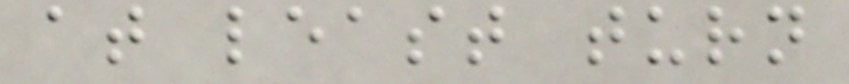at least turn
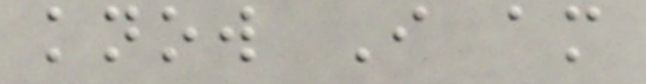know I am
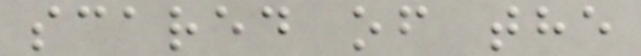scared of the
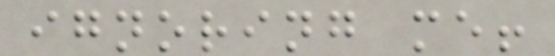ignoring me!
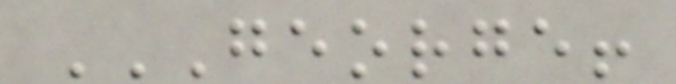GEORGE!
